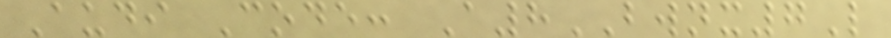Audi Code: A8BWNX7L
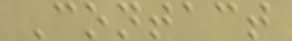Contact
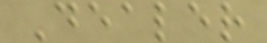Dealer
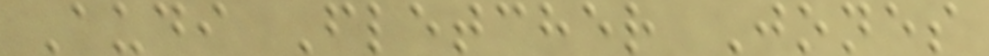Audi Fletcher Jones
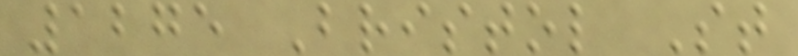1275 Bristol St
